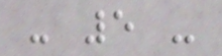- 5 -
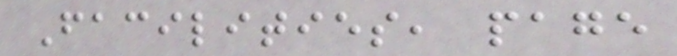Facilities, page
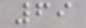69
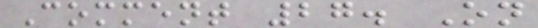Comment 27. On
